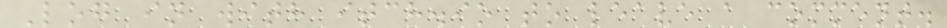Log in with itch.io to leave a comment.
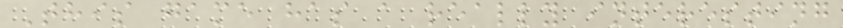This game has a really interesting
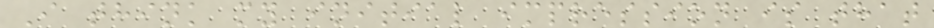I think my initial impression is that
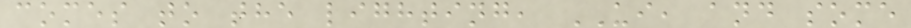comes to the lighting, UI, and some
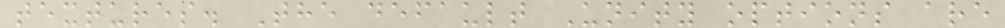textures. The default Unity options are
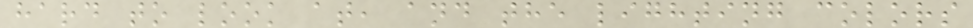hard to look at, and the lighting colors
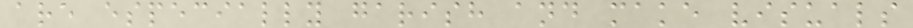are especially garish and make visuals
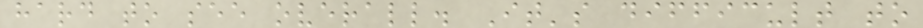hard to see overall. It's difficult to
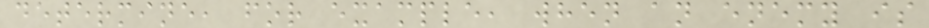determine, for example, when an enemy is
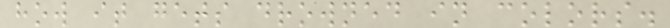how it gets drowned in colors.
